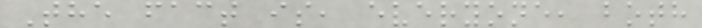The fact is, everyone, both
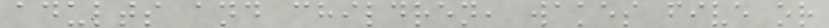adults and children, wakes five or
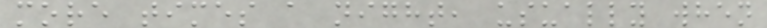more times a night, usually when
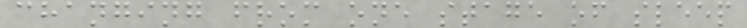changing from one stage of sleep
